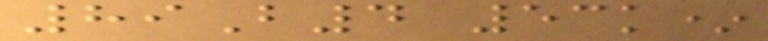89B4 53k*
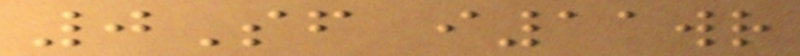0Sf i11wr
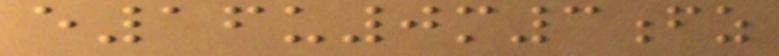e16u0m3fz
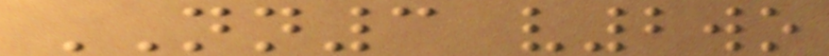NN3 v2wo
